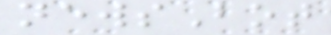newsBot
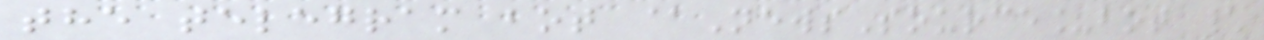the telegram bot @NewsSource_bot \
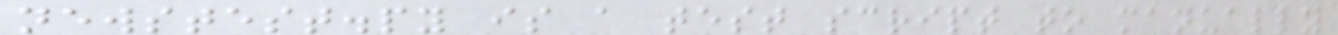newstest.py is a test script to manually
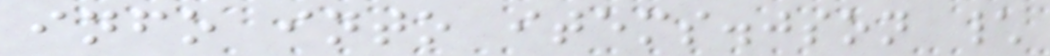info into items.json \
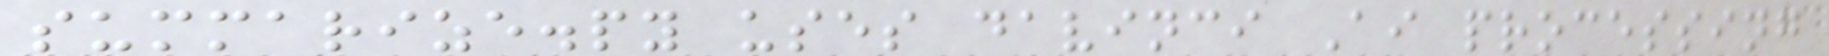summarize.py uses davinci Ai processing
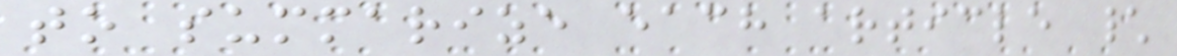to summarize each article \
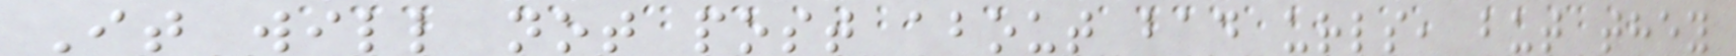It will not post about bad urls, but they
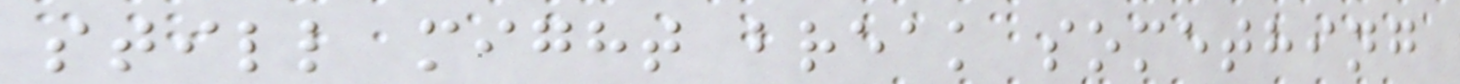still might break something
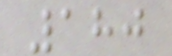180
